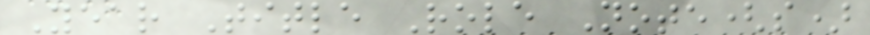Year Title Role Note(s)
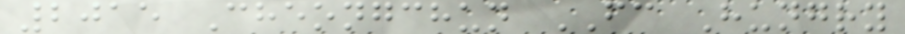2015 Cheongchun FC Hungry
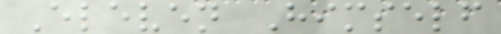Eleven Himself
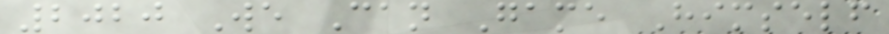2020 We Can Game Himself
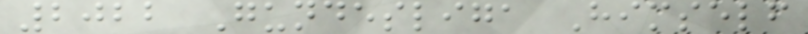2022 Gundesliga Himself
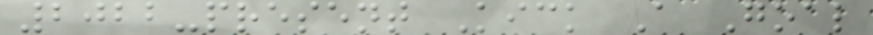2022-present Kick A Goal
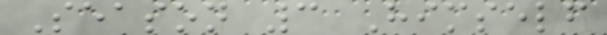Season 3 Himself
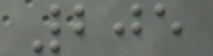205
